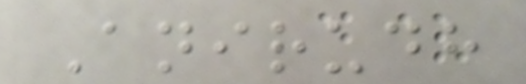Anirudh
